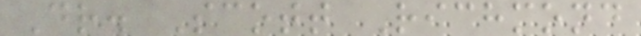Dr. Scott Richmond
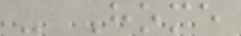- Home
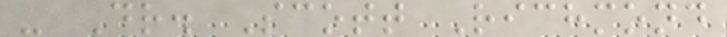- Dr. Scott Richmond
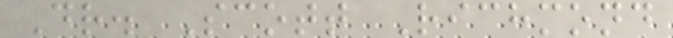Dr. Scott Richmond
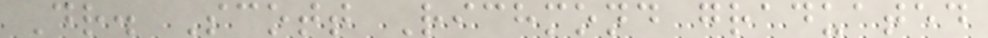Dr. Scott Richmond graduated
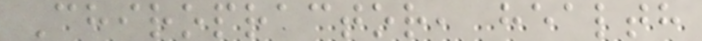Chiropractor, health
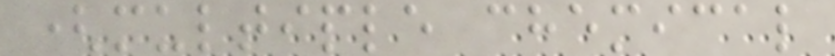(multiple chemical
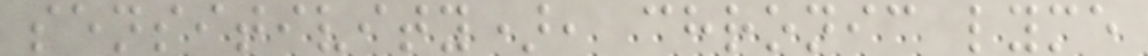sensitivity), chronic lyme
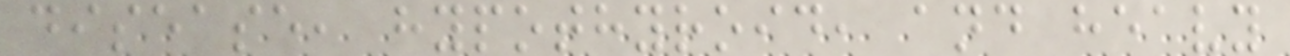disease, hypothyroid, and heavy
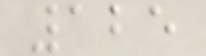125
